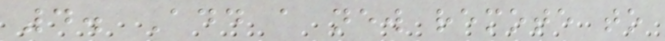4. Add a new remote to
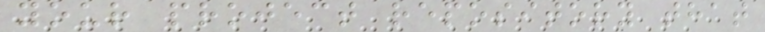your project repository that
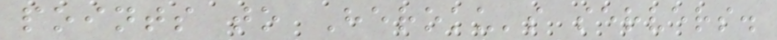points to Heroku's servers.
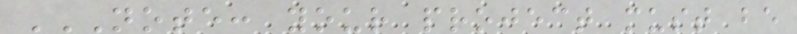NOTE: YOUR PROJECT MUST BE
